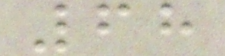68
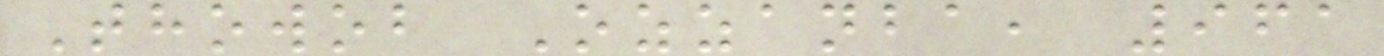Thowob Ozzanba, 961
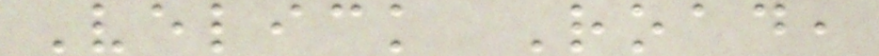Velick Road,
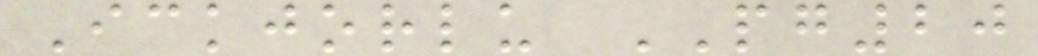Ickjorlu PG20
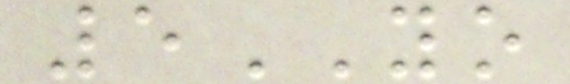5YO
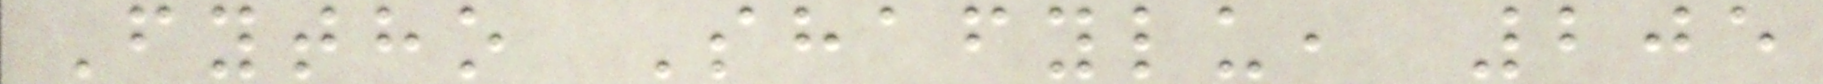Fytho Shafylu, 205
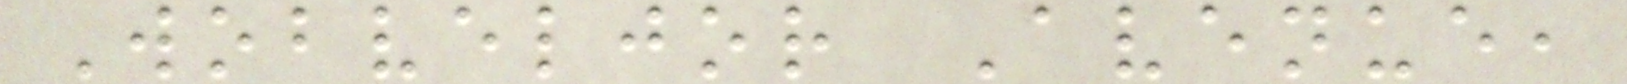Wobveljor Avenue,
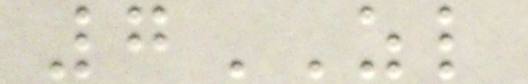7ZL
